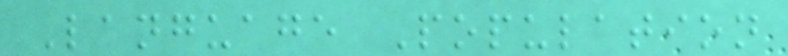Language Population
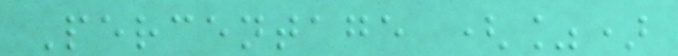Percentage (%)
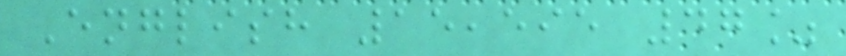English 15,595 47%
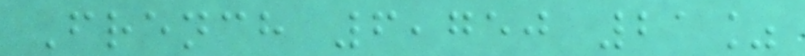French 6,750 21%
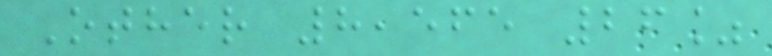Other 8,565 26%
